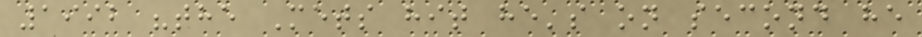1992 "the Mets hit he's on second he
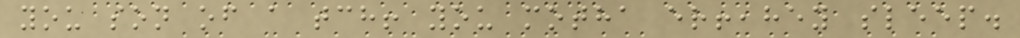you son of a tch! you motha er!,hey sleep.
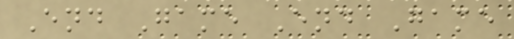End Game End Game
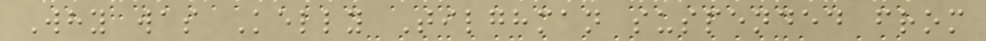Why was Kelly Tilghman suspended from
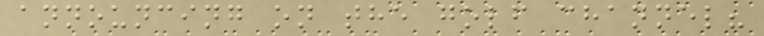announcing on the golf channel?
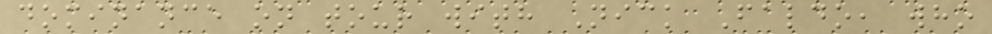dominance on tour with Nick Faldo, who
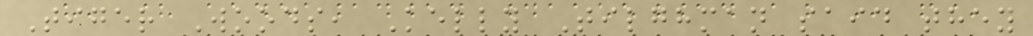Tiger Woods, Kelly Tilghman said they
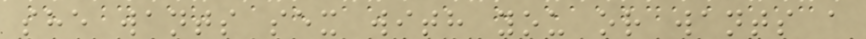she wants sex with you or wants a
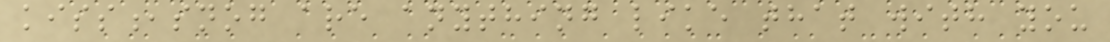kiss,snog are anything like that with you
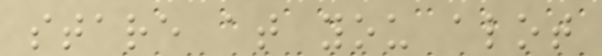stare at you alot
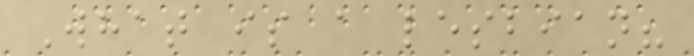What is a lesbian?
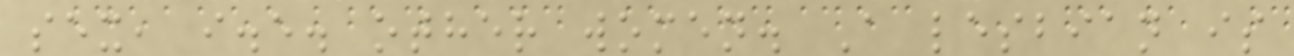sex, i.e. other women. A lesbian is
